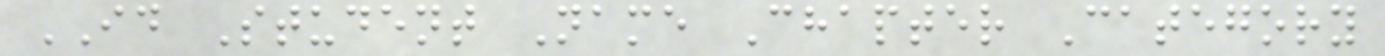ID Student Name Chapter Category
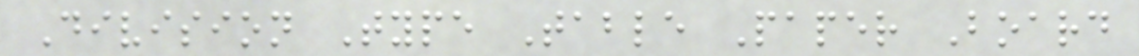Division Type Table Paper Board
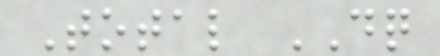Total DQ
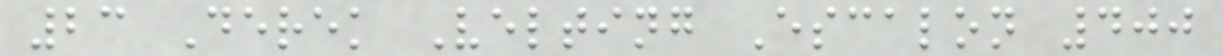23 Derek Velting Escalon 400
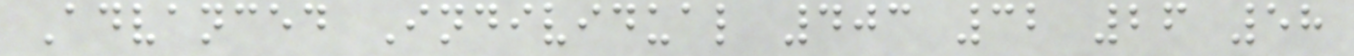Advanced Individual 403 32 26 58
